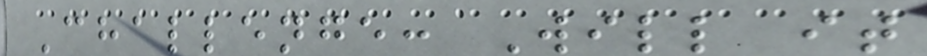Challenge: Will it
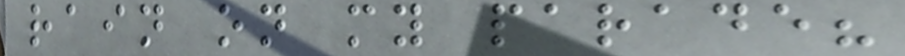rain on my parade?
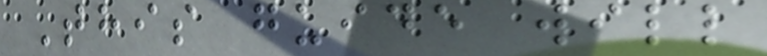This guide will
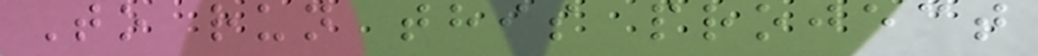To run this project
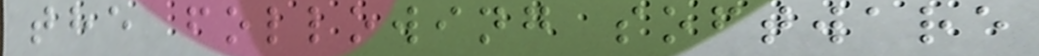the following software
